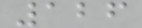126
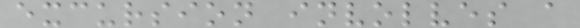excursion involves a
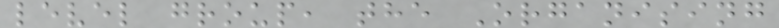level group, the Organising
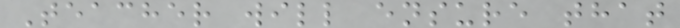Teacher will ensure that
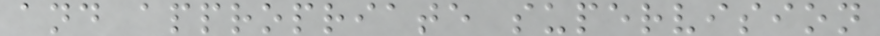and appropriate supervision
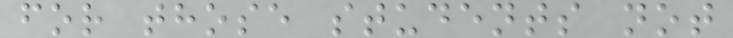for those students not
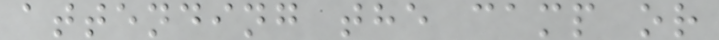attending the camp or
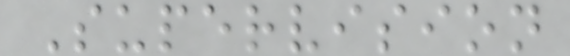Supervision
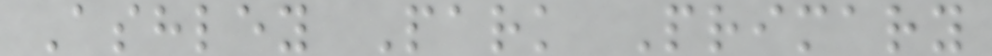Ashley Park Primary
